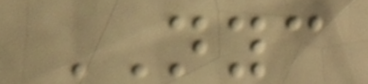NYC
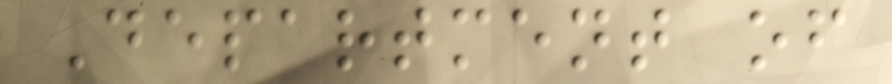Department of
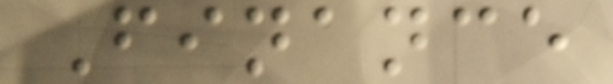Finance
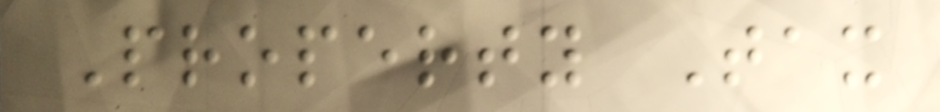Property Tax
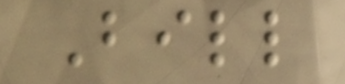Bill
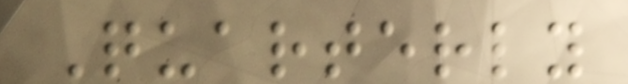Quarterly
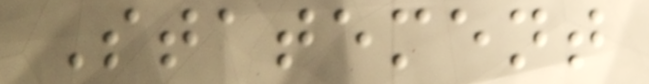Statement
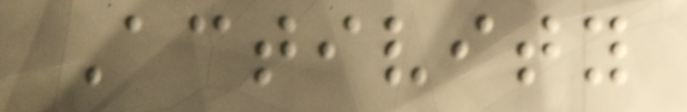Activity
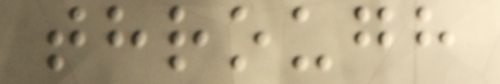through
